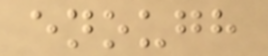enough
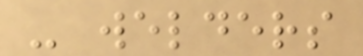- welders
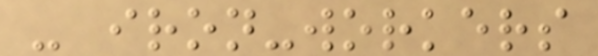- iron-workers
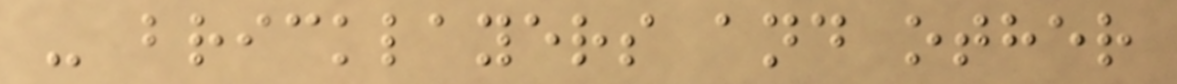- bricklayers and other
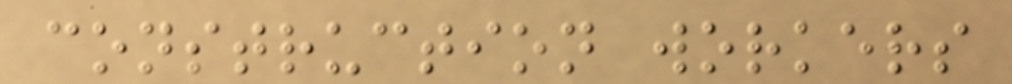construction workers
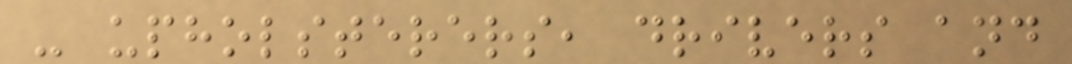- upholsterers, drivers and
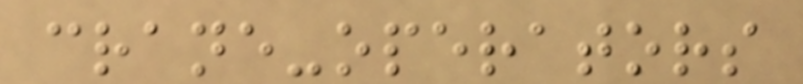crane-operators
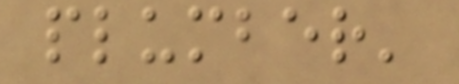plumber'
